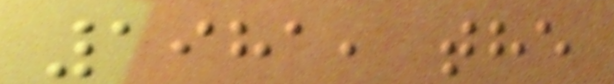1981, the
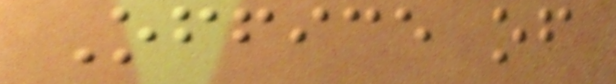Office of
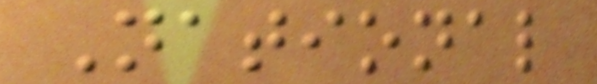National
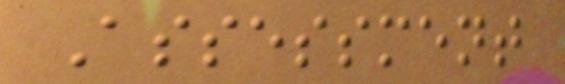Assessment
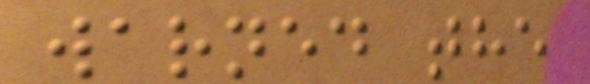warned the
